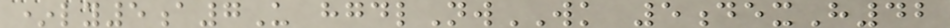*ly5a7U hgdlNwWK 5dexH42
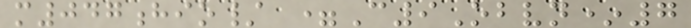m047hio/ =C9Obvn*7
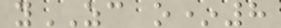yZC o*8
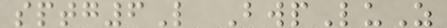sptg6L BwpLuZ
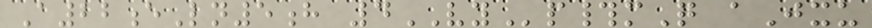A22eLn5h 4VYp#mQ aJxu
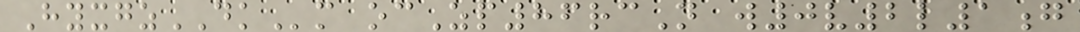HyxgzDKm ocZp86rcN w0v2l1g
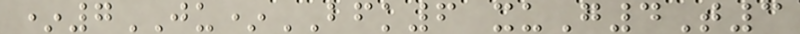*7JU*BFK6 xuG4T3
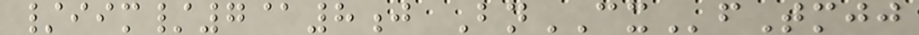/iim/7@8j BnCXfTmjj
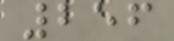256
